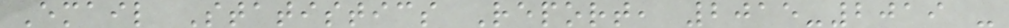Email Statistics Report, 2015-2019 -
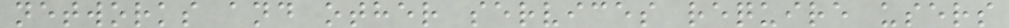networks and other services require users
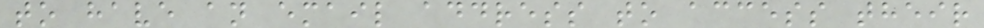to have an email address to access their
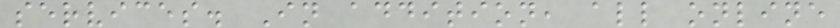services. In addition, all online
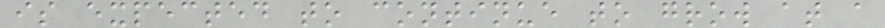is expected to continue to grow at a
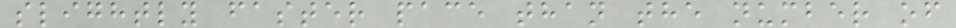slightly faster pace than the number of
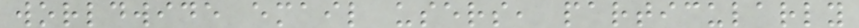worldwide email users, particularly
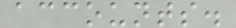accounts.
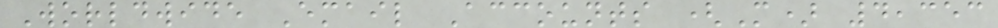Worldwide Email Accounts (M) 4,353
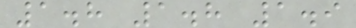1.8 1.8 1.9
